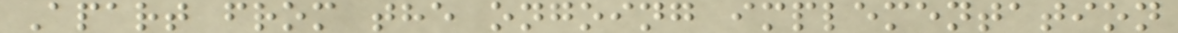Apart from the ongoing implementation
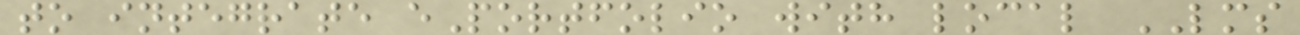to integrate ePortfolio with local LMS
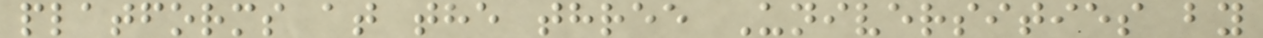platforms at the three Universities by
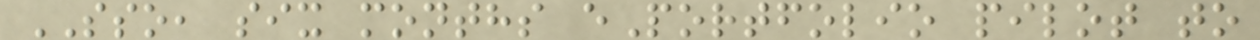SSO, six months ePortfolio pilot to
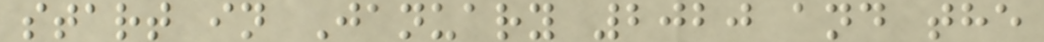start in January 2020 and the
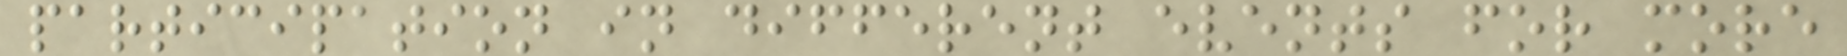participation in different events for more
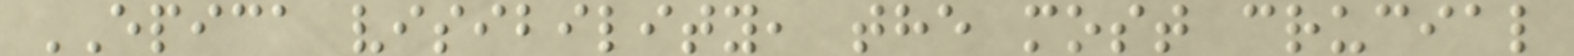EPICA visibility, the most crucial
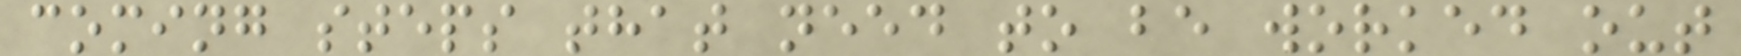coming steps that need to be worked out
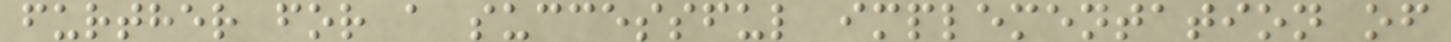further for a successful implementation of
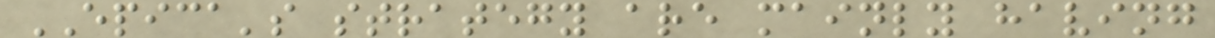EPICA's strategy are mainly having
